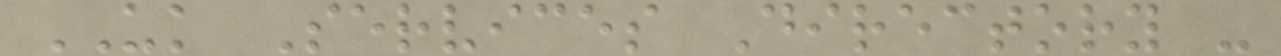UK Services Directory -
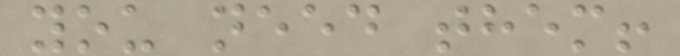you need them!
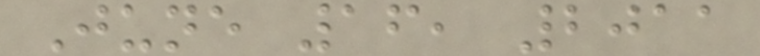June 16, 2011
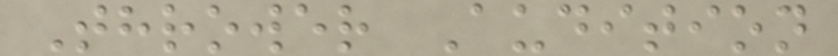Thrower Audition
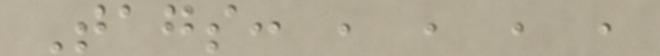Tags: , , , ,
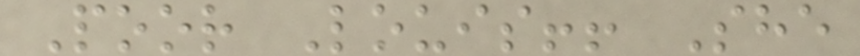Poor Louis!! She
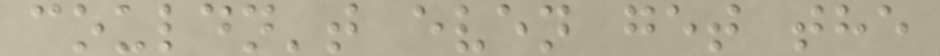couldn't even get the
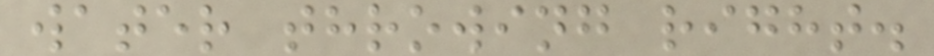water throwing right.
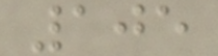105
